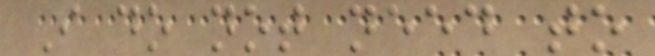I do not need to
